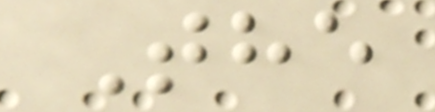The
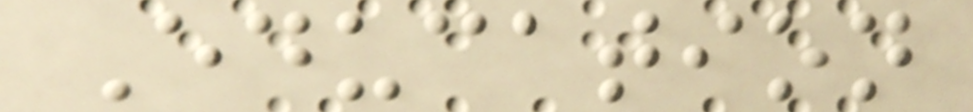Education
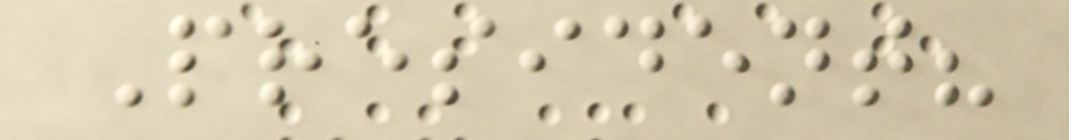President?
